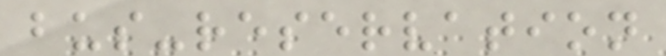bus-reservation
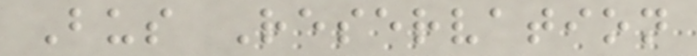Bus Reservation
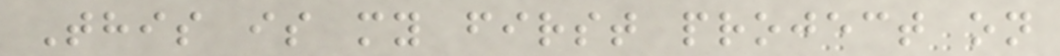This is my first project on
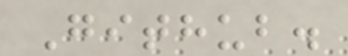Github.
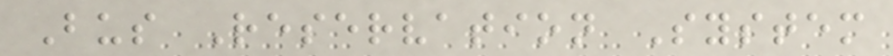Bus Reservation System
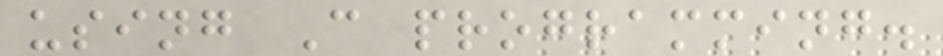using C programming.
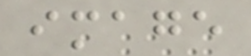image
